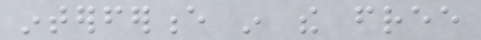interference in the free
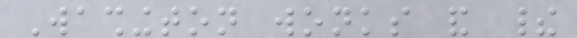Washington wonks and their
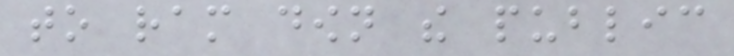to ram down the public
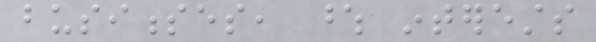businesses, whose interests
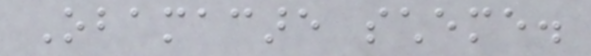Obamacare scheme.
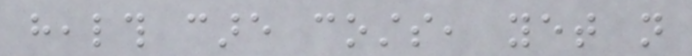health care costs, yet not
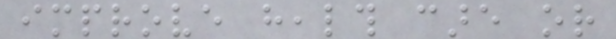improve health care or
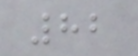82
